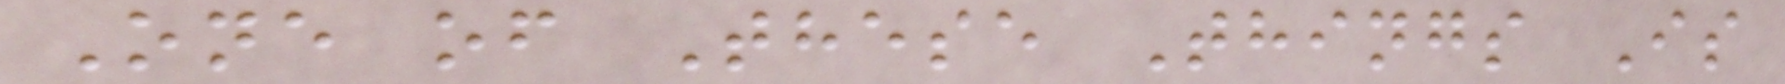One of These Things Is
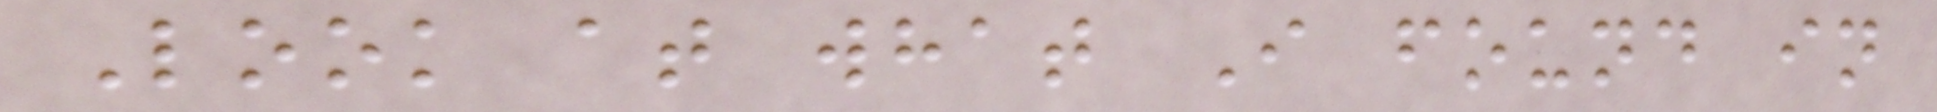Look at what I found in
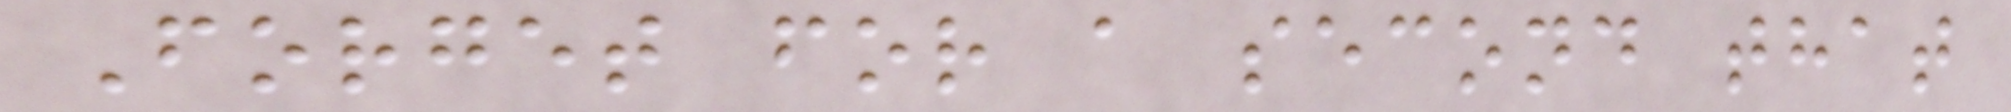Forget for a second that
